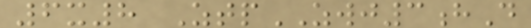6x8 ZtpZWJ3hD
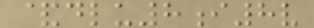&dlu8i8v
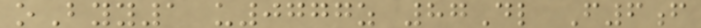oByy1 u0777z 87Dl F6f
